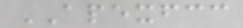APEXFCC
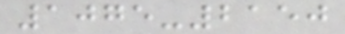1075-2150
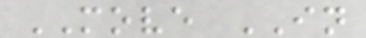MOVE IN
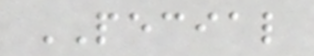PECIAL
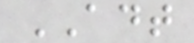ADT
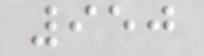950
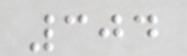304
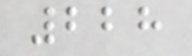228
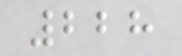228
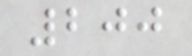200
